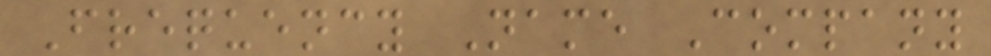Frequency Name Company
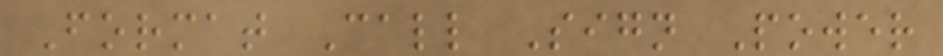Format Call Sign Power
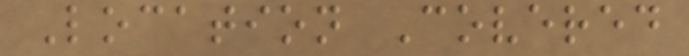Location Covered
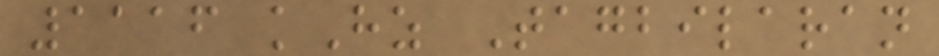1116 kHz Tagbilaran
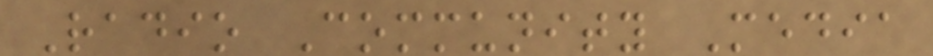Radio Community Media
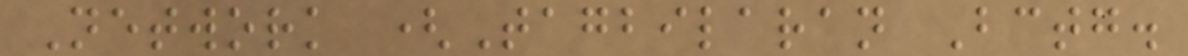Network (Tagbilaran Bctg.
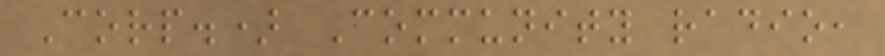Corp.) Community radio,
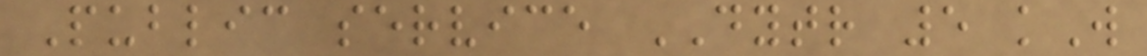Public service DYTR 5 kW
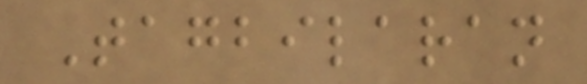Tagbilaran
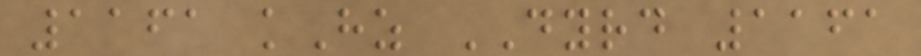1161 kHz DYRD 1161
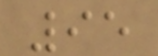95
